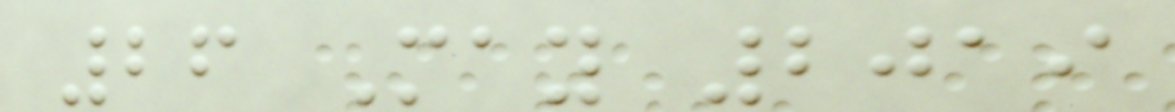26 May 2019
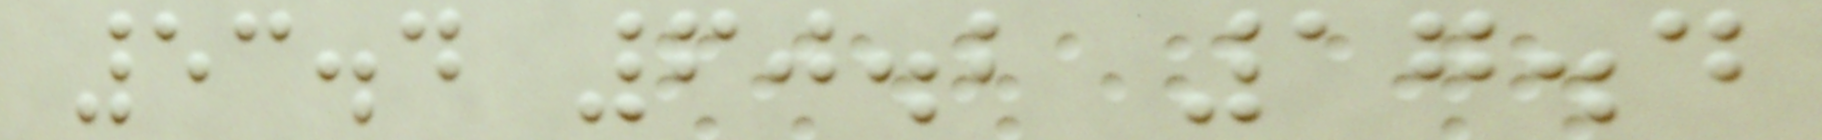53.4 60.2 17.4
